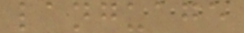language
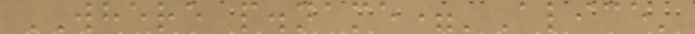WHERE p.name='Alice'
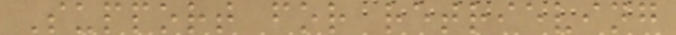Support for retrieving
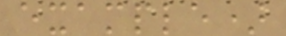example)
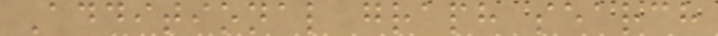Additional graph search
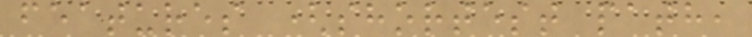features (shortest path,
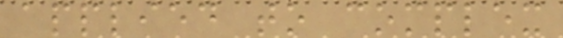applied to complex
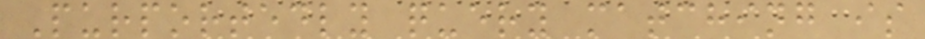Purportedly query matching is
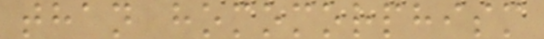than homomorphism
